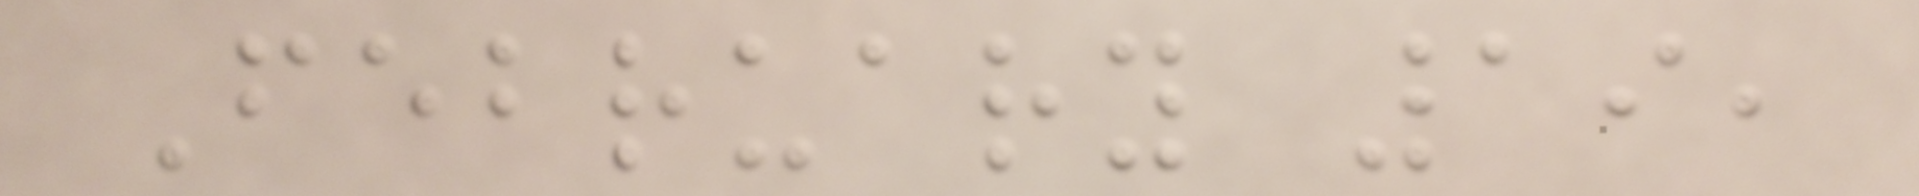February 19,
